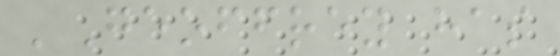'Geoffrey has
